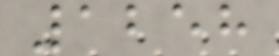1258
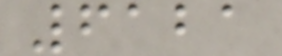6121
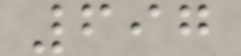697
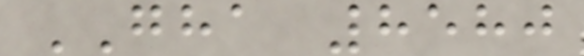GHA 8580
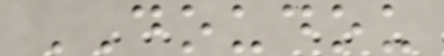DOUDOU
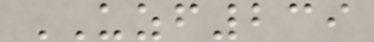UZF239
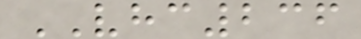VHC236
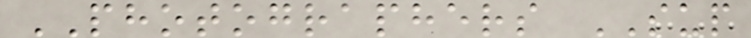PHOTOGRAPHERS SUP
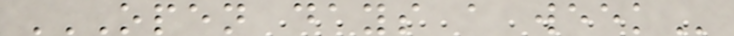OPEN DAYS A WEEK
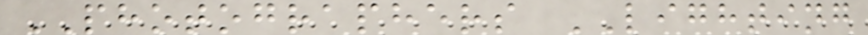PHOTOGRAPHERS LIGHTING
